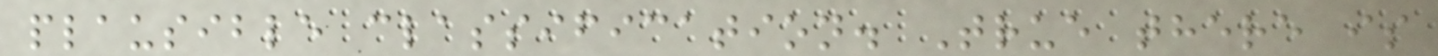plausible classification. True there is
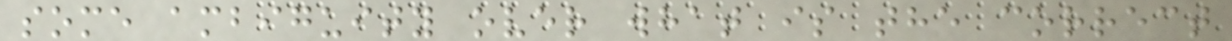some ambiguity over what is the correct
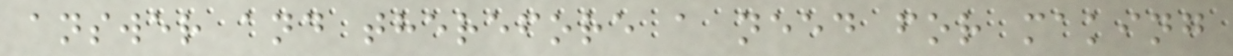answer and therefore a need for making
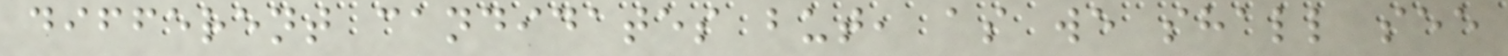different candidates but, as we shall see
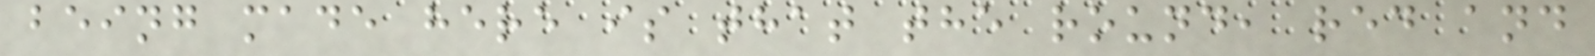being made here is that the round, red and
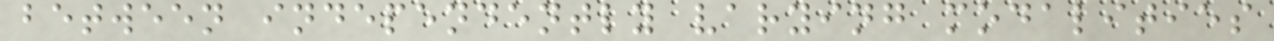between independently varying modalities
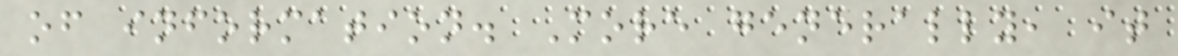of information. More generally, it
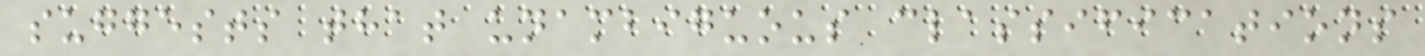suggests that unambiguous classifications
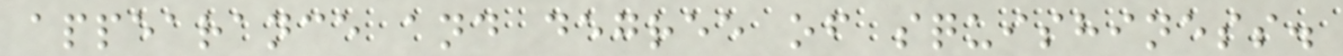appearance and degree of squishiness.
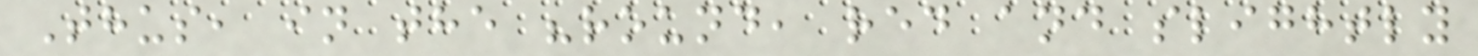Thus, in the "round, red and slightly
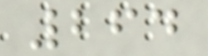264
